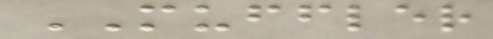MUFFLER
